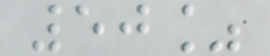50%
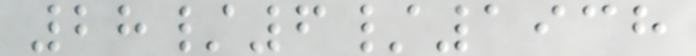28/6/1938
